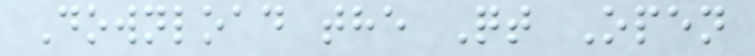Download the Qt Open
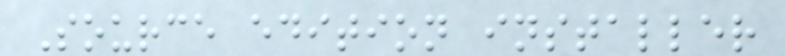Source edition installer
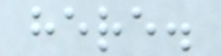here.
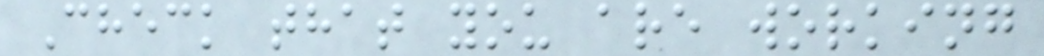Check that you are working
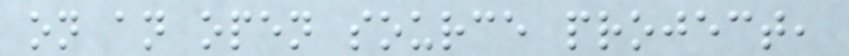on an open source project,
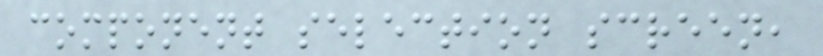component selection screen,
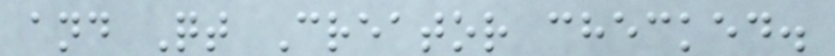and Qt Creator checked.
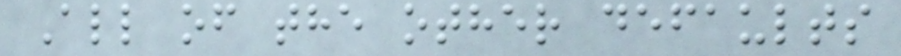All of the other defaults
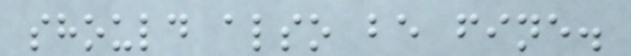should also be fine.
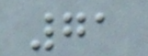71
